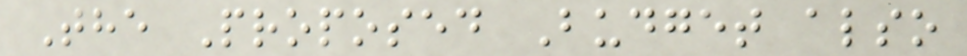The Proposed Budget also
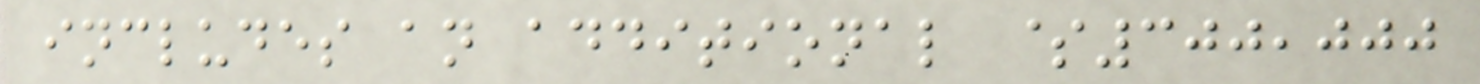includes an additional $300,000
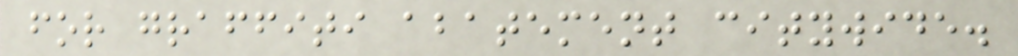for graffiti abatement citywide.
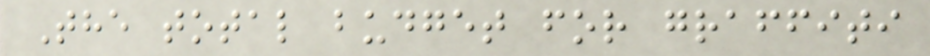The total budget for graffiti
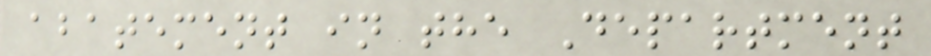abatement in the Department
